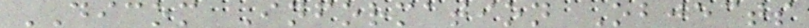DICOM Information Objects
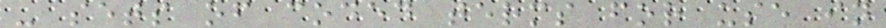- sets of coded terms for use in
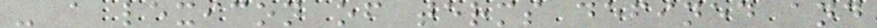- a lexicon of terms defined and
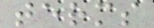terms
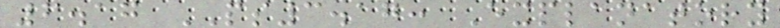6.17 PS3.17: Explanatory
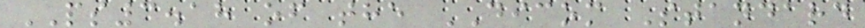PS3.18 of the DICOM Standard
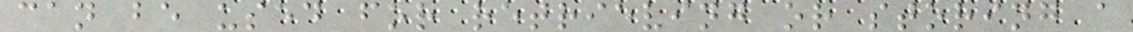can be used for retrieving or storing a
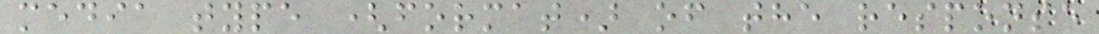media type (format) of the response
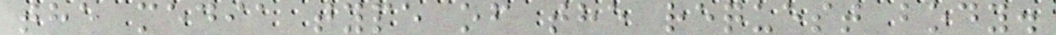the media type of the request body.
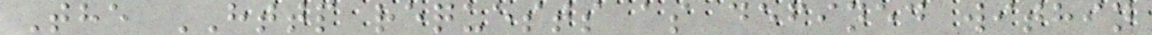The HTTP requests as defined within
